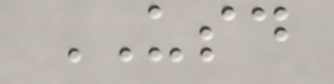USD
